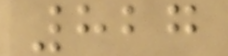827
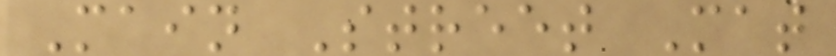Main Street Mat
